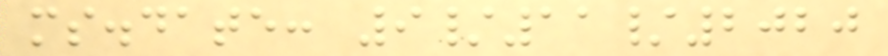ms.date: 9/11/2020
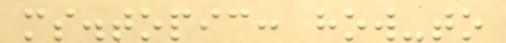ms.topic: how-to
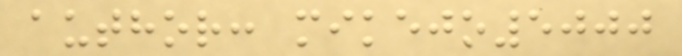author: mikejo5000
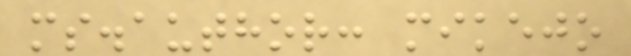ms.author: mikejo
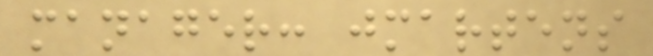manager: jmartens
